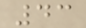43
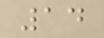14
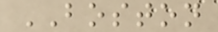BOSTON
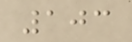103
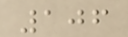106
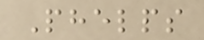Phelps
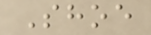Shoe
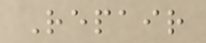Repair
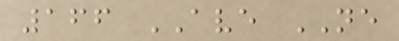166 AVE NE
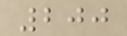200
